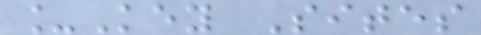_Key Sites
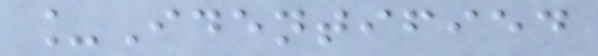_Identified
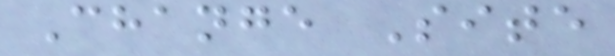Change Site
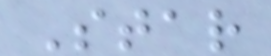Star
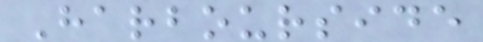Harbourside
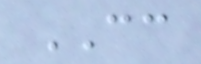CC
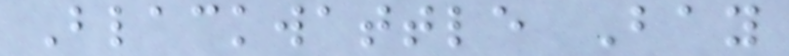Blackwattle Bay
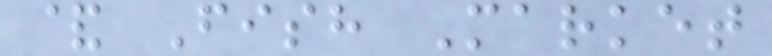& Fish Market
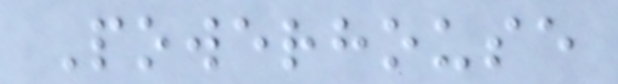Powerhouse
